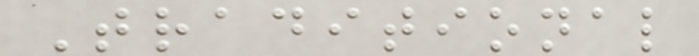Traditional
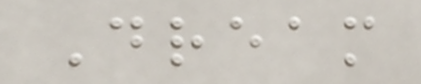Dream
